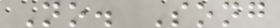No. Song
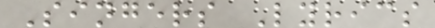Singers Lyrics
